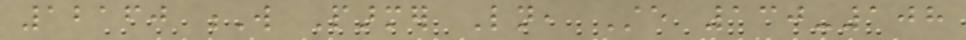12160 W Parmer Ln, Ste 130-108
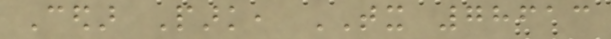Cedar Park, TX 78613
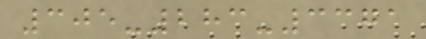305-283-3371
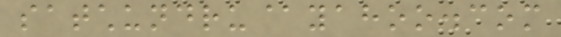satchundru@yahoo.com
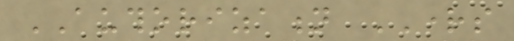AUTHORIZATION RIGHTS
